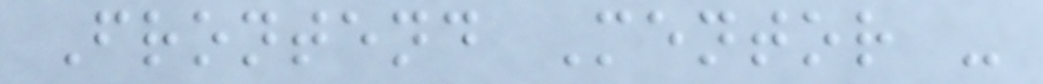Frontend Mentor -
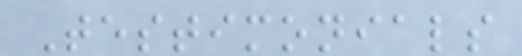Testimonials
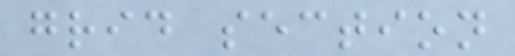grid section
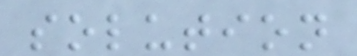solution
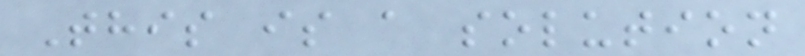This is a solution
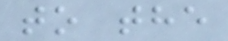to the
